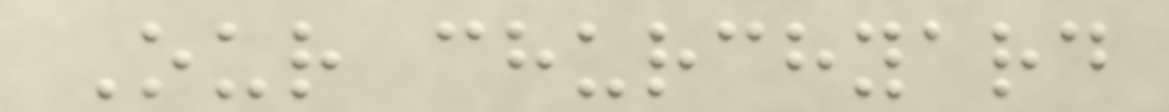Our churchyard
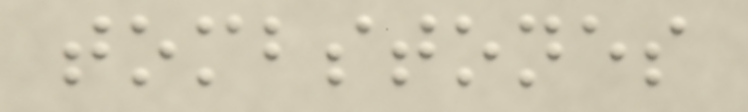tombstones
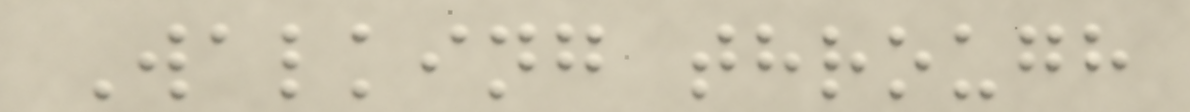Walking through
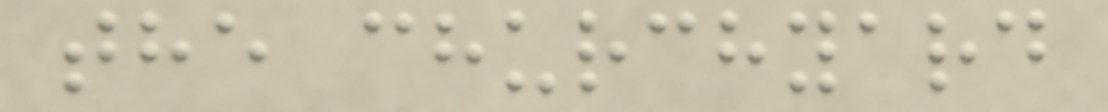the churchyard
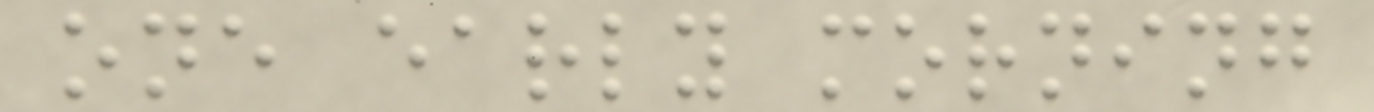one early morning
